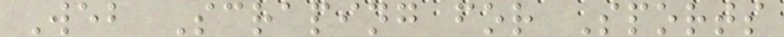Web Scraping for Sports
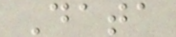Data
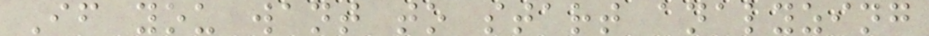If you want to start analyzing
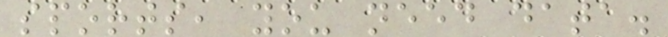sports, you need data.
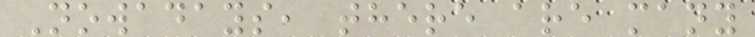Nowadays, there are many
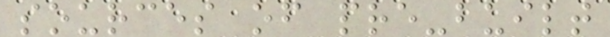sources of pre-built
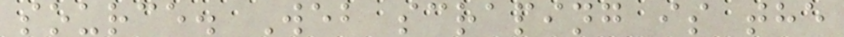source. Web scraping is the
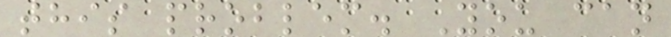this problem. You can
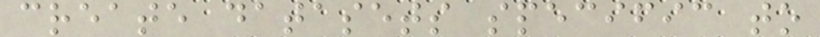create datasets specific to
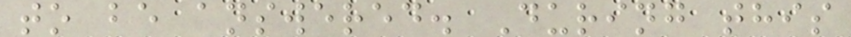to be answered. During this
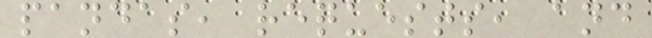pandas, requests, and
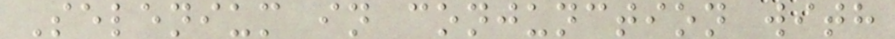Selenium in conjunction with
